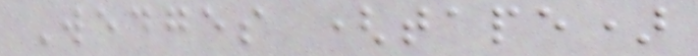Wedges (tape)
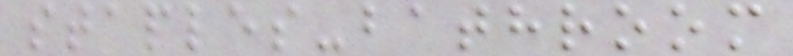staples-bathroom
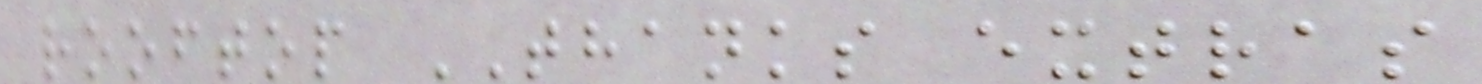rooftop THANKS extras
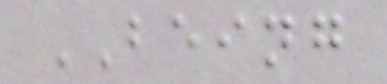BEING
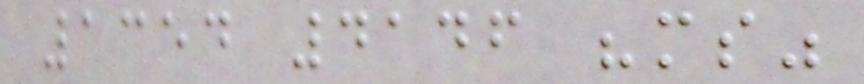1354 4146 "ms"
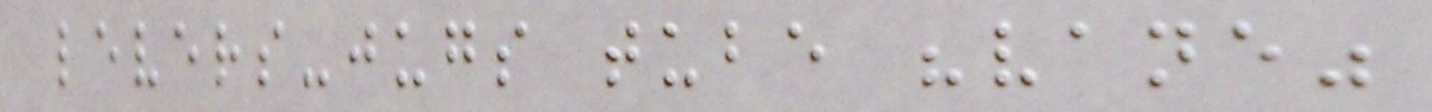levers-jugs tube "vane"
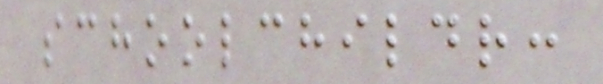schoolchildr:
